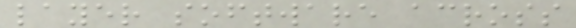layer software across
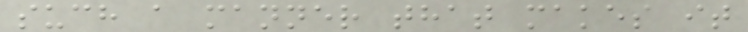such a manner that makes it
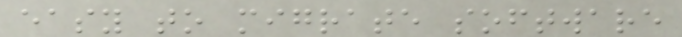easy to migrate software
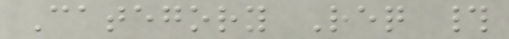Category Req #
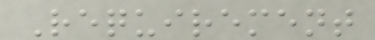Requirement
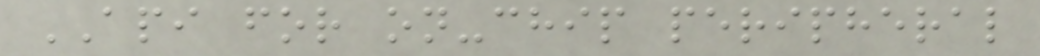API for on-chip peripheral
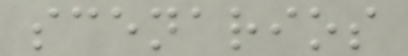scenarios
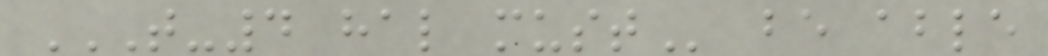T-4 HAL MUST be able
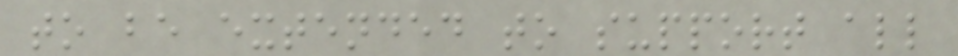to be extended to support all
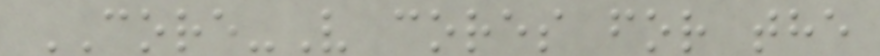CORE-V cores for the
